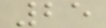25
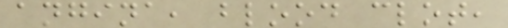angina, blood clot,
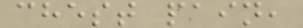chest pain,
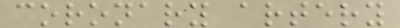coronary artery
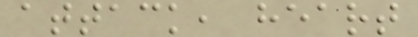attack, heart
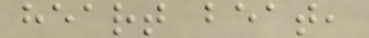heart beat,
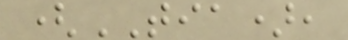(TIA),
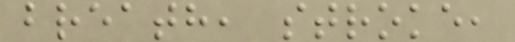breath, stroke,
